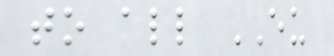to all EU
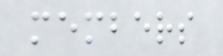members
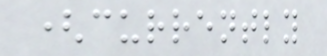(currently
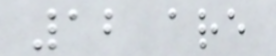12 are
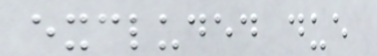excluded due
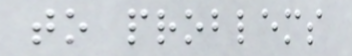to problems
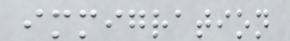immigration
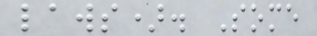laws). Some
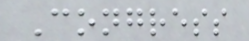Congress
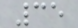35
